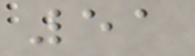51
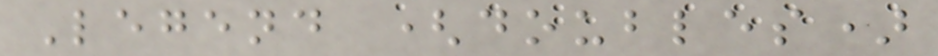Legend (doubles)
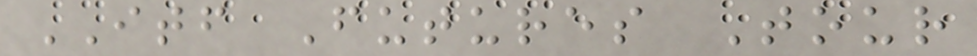ITF Futures Tour
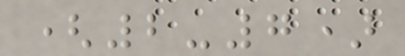(2-7)
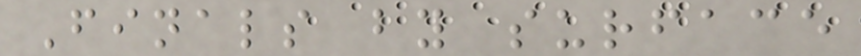Finals by surface
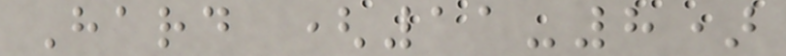Hard (11-8)
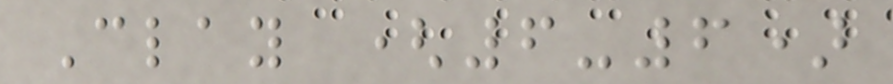Clay (6-6)
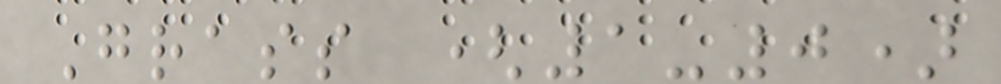Grass (1-0)
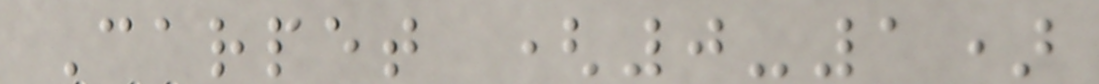Carpet (0-1)
